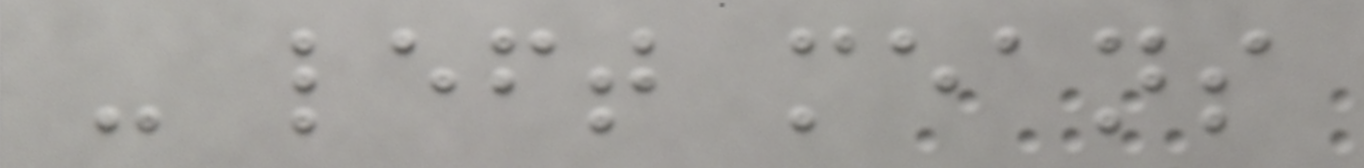- left means
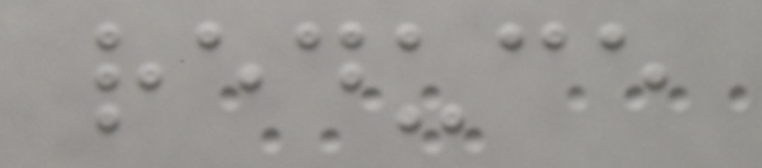reduce
